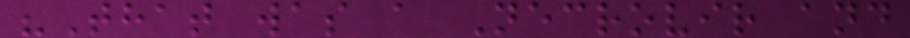"That was a Necrovir and
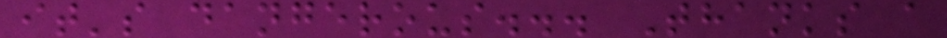it's dangerous... Thanks a
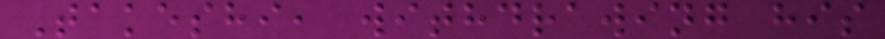Takeshi, withdrawing his
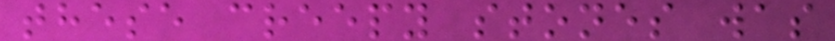these creepy stones was
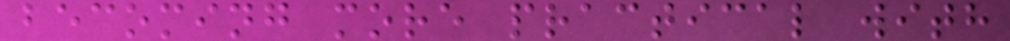becoming more practical with
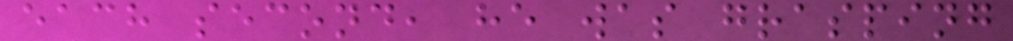each second, he was grasping
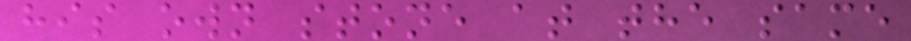his own stone at the same
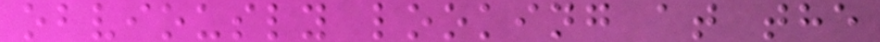obviously looking at the
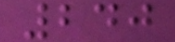240
